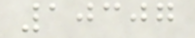10307
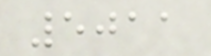5011
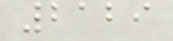2129
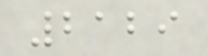2129
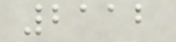2112
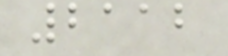2112
